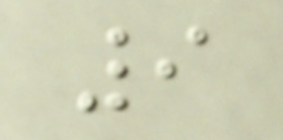9
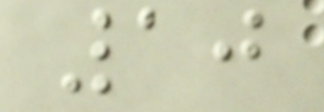10
